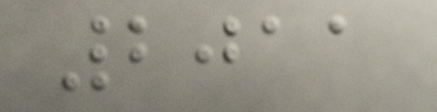2011
